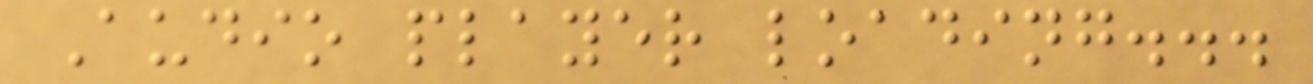Audio player loading...
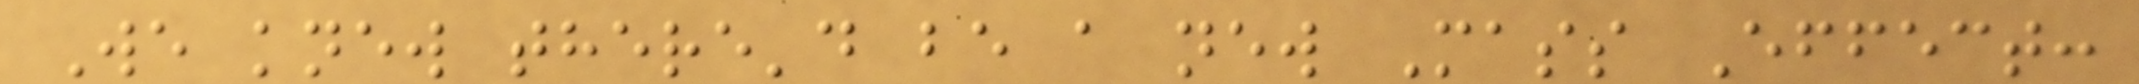We knew there'd be a new Mass Effect:
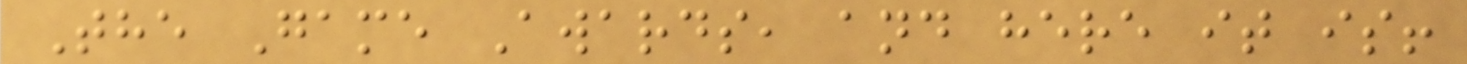The Game Awards, and here it is!
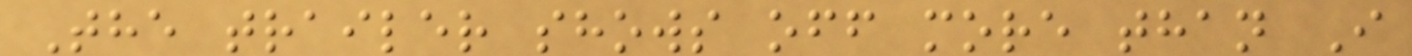The trailer shows off more than I
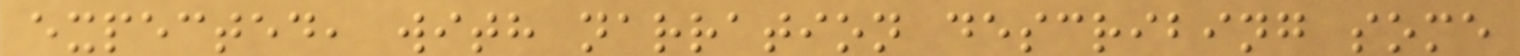expected, with narration describing some
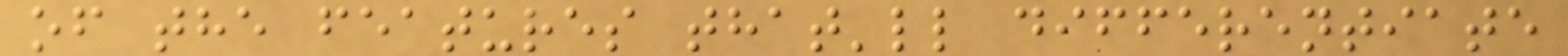of the features that'll differentiate
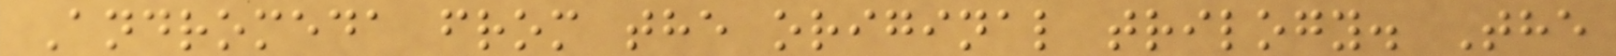Andromeda from the original trilogy. The
